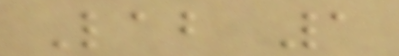Lab 1
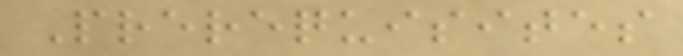Prerequisites
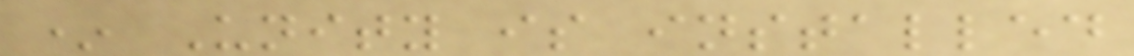* Unity is installed
